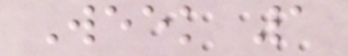Week 1
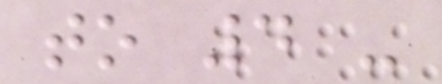to 4 -
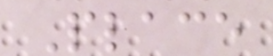Place
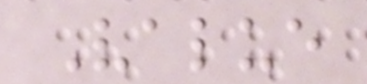Value
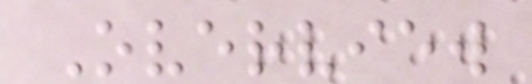Overview
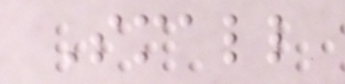Small
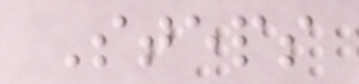Steps
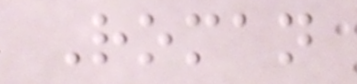Roman
